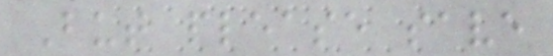But please save
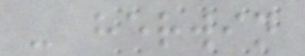- herwin
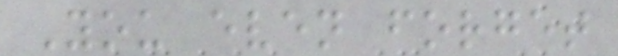You even forget
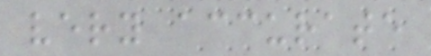very accurate
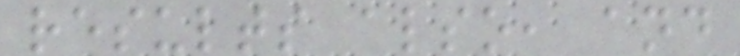results also, and
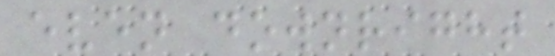even downright
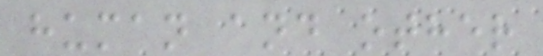human and other
